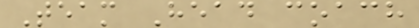Team Head coach
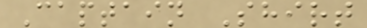Captain Shirt
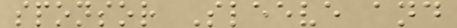sponsor Sleeve and
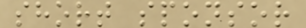short sponsor
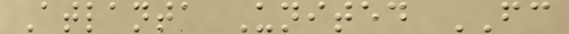Atlanta United FC
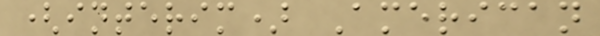(interim) American
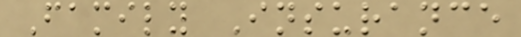Family Insurance
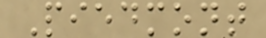Piedmont
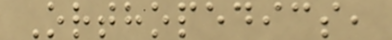Orthopedics,
